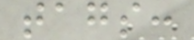tags:
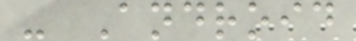- Android
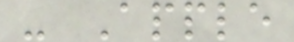- Apple
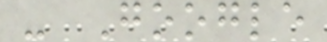- Google
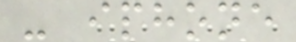- iphone
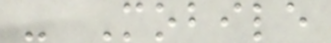- Mobile
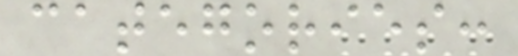categories:
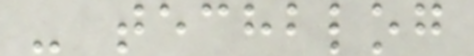- techblog
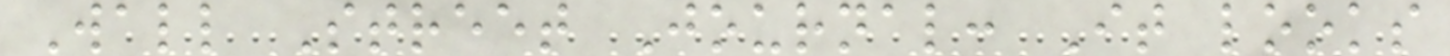Wall Street Journal: It looks
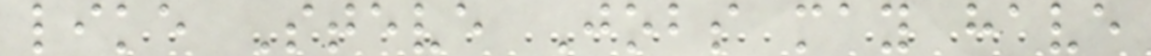like Steve Jobs may have
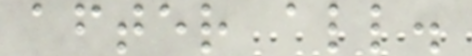after all.
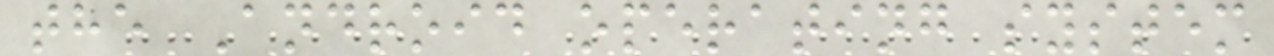the Android operating system
